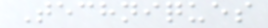Techniques
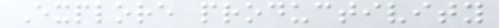Explore productivity
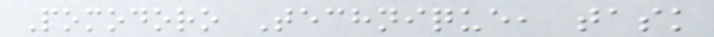Pomodoro Technique, task
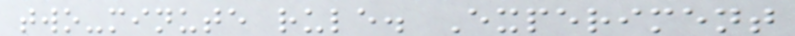two-minute rule. Experiment
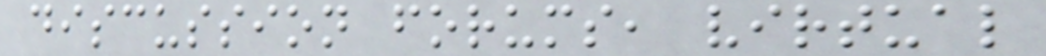discussion forums, virtual
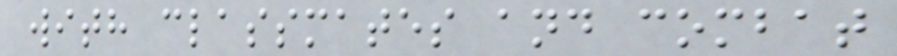with classmates and combat
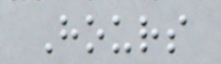Hours
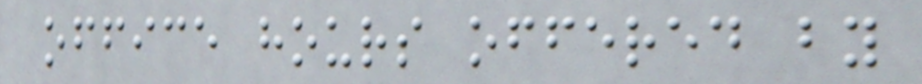office hours offered by
